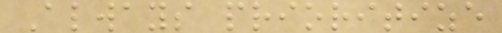Always prioritize
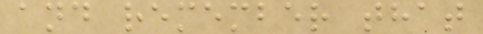and remember that
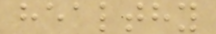healthy
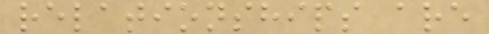relationships are
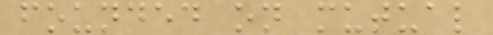founded on mutual
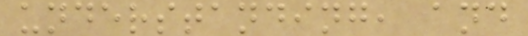understanding, and
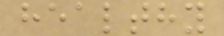healthy
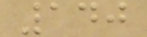140
